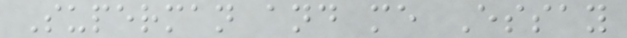Superman and me Essay
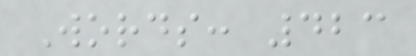Words: 423
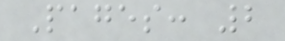Pages: 2
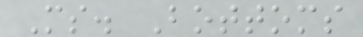Ms. Bottoms
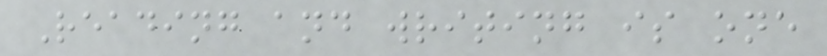Reading and writing is one
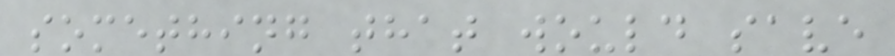something that would save
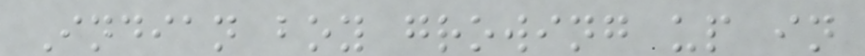Indian boy growing up in
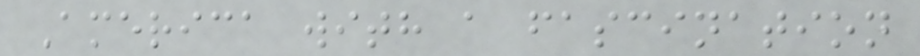America with a fascination
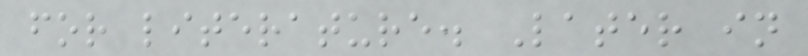for literature. Later in
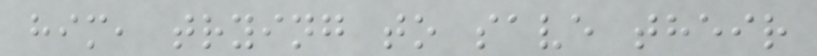him, trying to save their
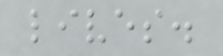lives.
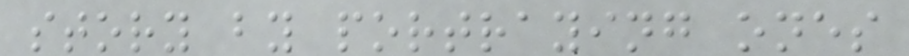story by portraying ones
